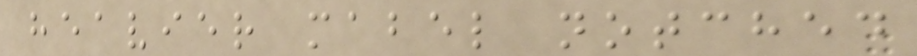heavier mabel notched
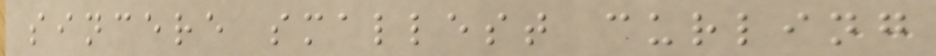sincere smallest curling
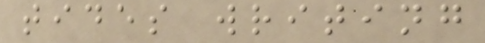tides writing
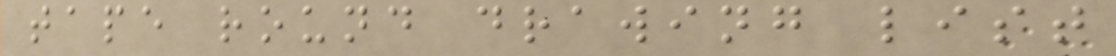tape round drawing list
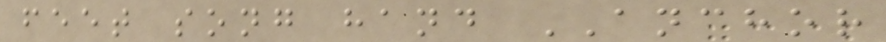feet song hand ANCHOR
